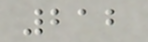212
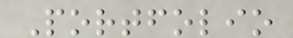Portfolio
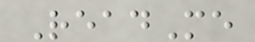ReadMe
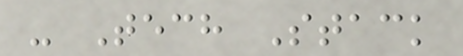- Tech Stack
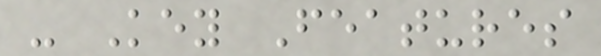- Key Features
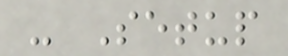- Setup
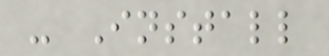- Install
